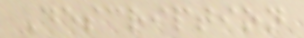Description
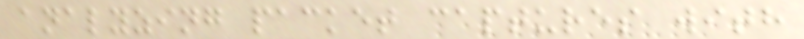analyzing packet captures with
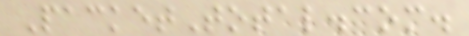PacketTotal.com.
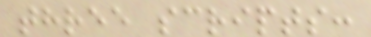three scripts:
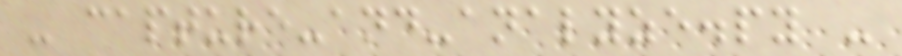- capture-and-analyze.py -
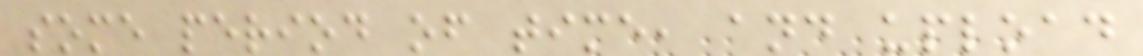some period of time, and upload
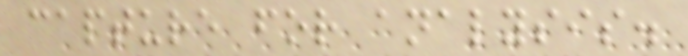capture for analysis.
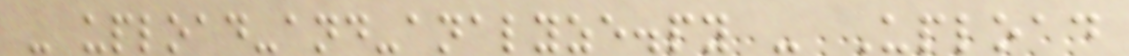- upload-and-analyze.py - Upload
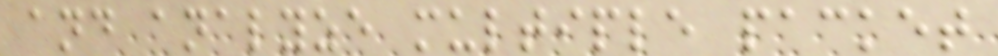and analyze multiple packet
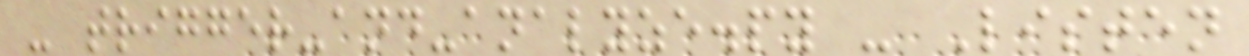- trigger-and-analyze.py - Listen
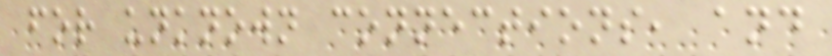for unknown connections, and
